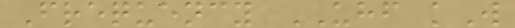Frequency UHF kW
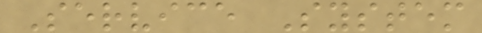Service System
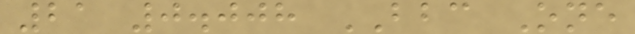21 0.008 BBC One
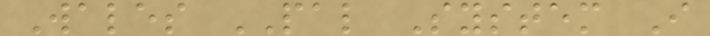Wales PAL System I
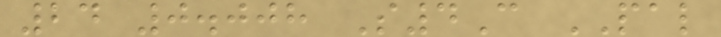24 0.008 S4C PAL
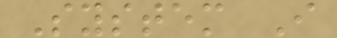System I
